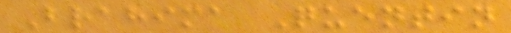Brahima Quentin
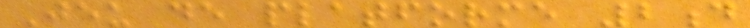Jeu de platforme 2d
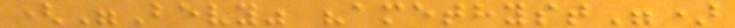("Bevy" "amethyst")
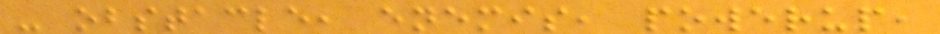- obstacle, enemis, powerup,
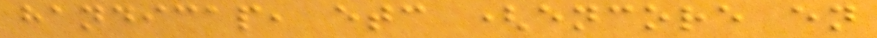handicap, etc (encore en
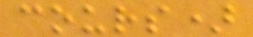cours)
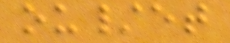ou/et
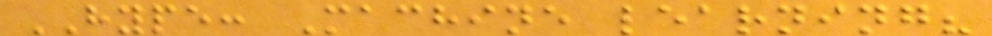HYPE: Machine learning?
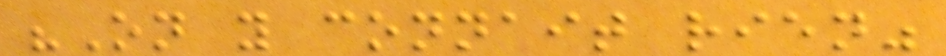"On y connait rien"
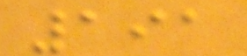191
